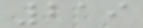219
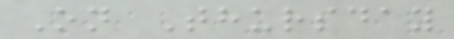On Thursday
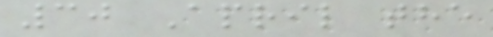30 April the
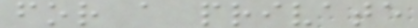for a private
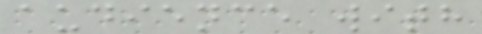audience with
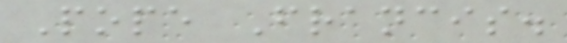Pope Francis.
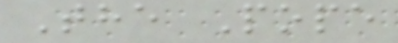The Pope
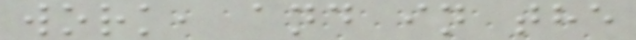work, and in the
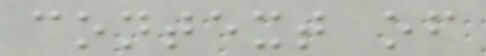context of
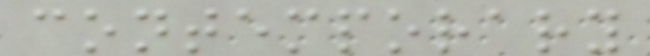contemporary
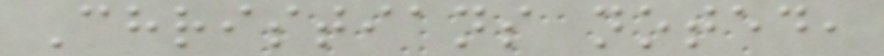Christians noted,
